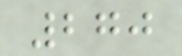270
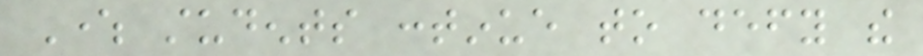Where students continue to defy the
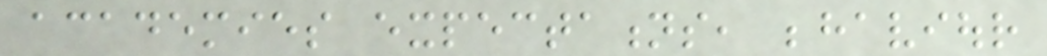academies expectations, behaviour
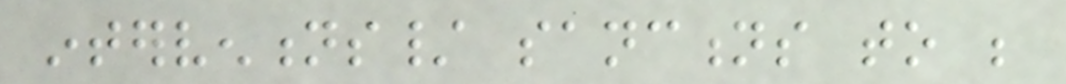interventions/ sanctions to be
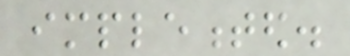implemented.
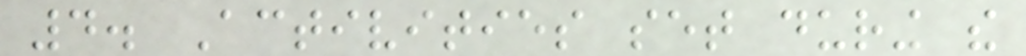4. Activities set during the
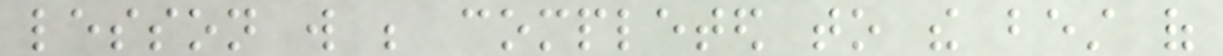lesson will be completed to the best of
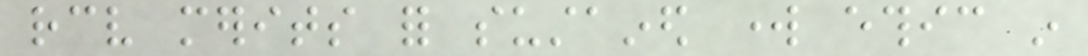receive merits for sustained work ethic in
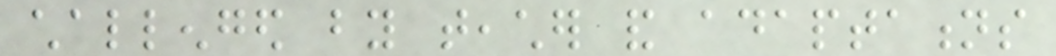challenged by teacher and adaptations
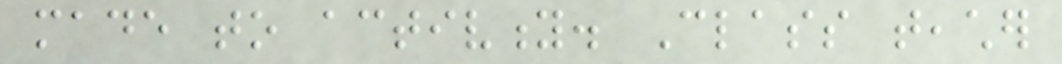made to activity. Class teacher
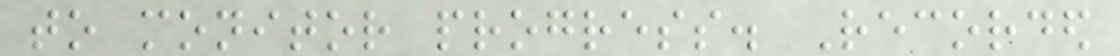to monitor progress. Recorded
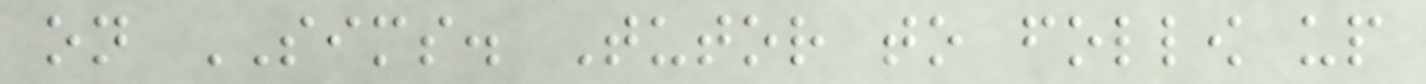on SIMS. Tutor to follow up
